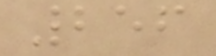256
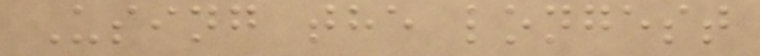Using the longest
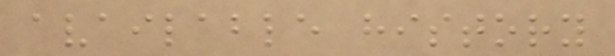available history
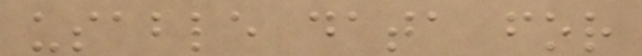usable data for
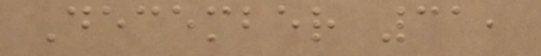December 31,
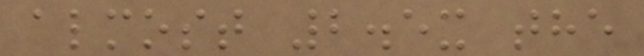almost 2.5x the
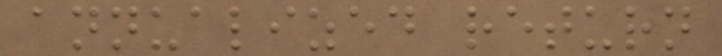annualized return
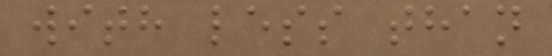with less than
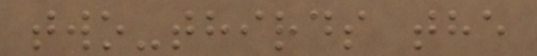two-thirds the
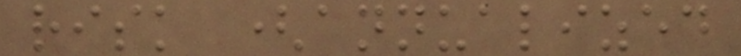risk (annualized
